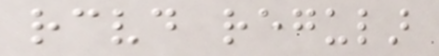received regular
